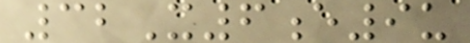32X6e9u
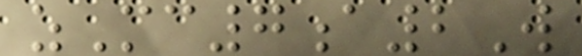zMc7a2W
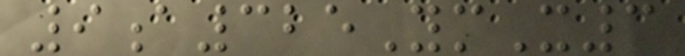9a325YmX3
